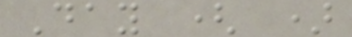Day ( )
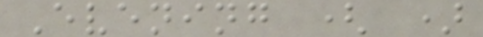Evening ( )
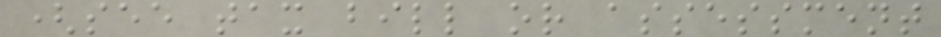(see tax bill or assessment
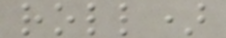roll)
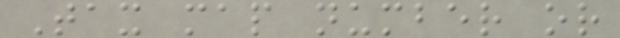Tax map number or
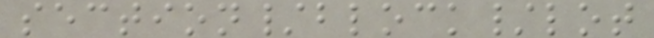section/block/lot
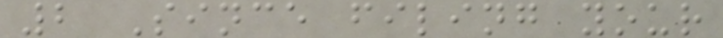2 Since filing your
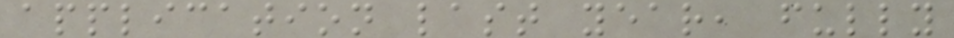application last year, fully
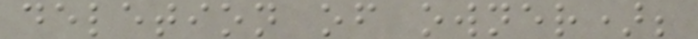deletion of owner);
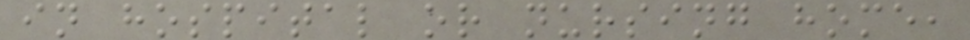in hospital or nursing home,
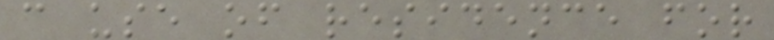c use of residence for
